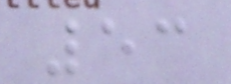53
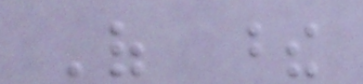Of these
